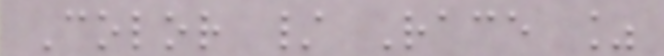Color / Race %
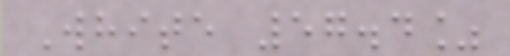White 57.4%
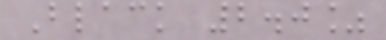Black 2.0%
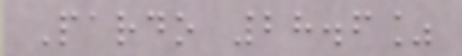Pardo 28.6%
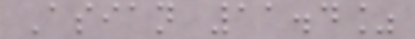Asian 11.4%
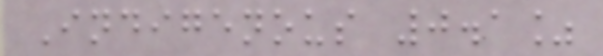Indigenous 0.1%
